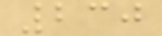230
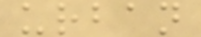urban
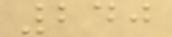240
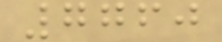7760
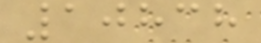10838
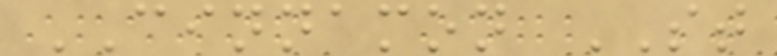CINNAMON ST
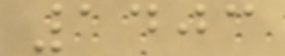1403
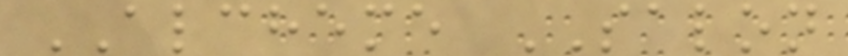ALCHEME SALON
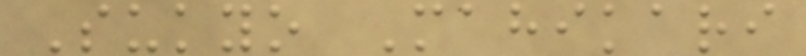Sukyo Mahikari
